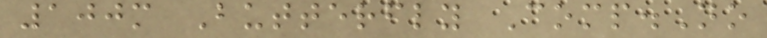100m Butterfly Comp.No
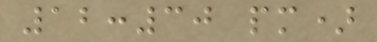12:30 pm)
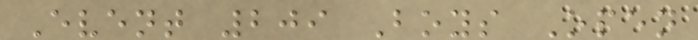Event 209 Boys Open
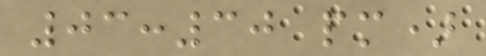03:30 pm)
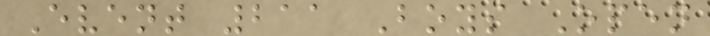Event 211 Boys Open
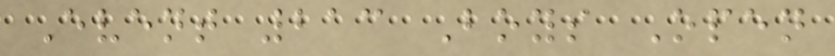Event 213 Boys Open
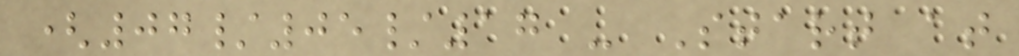(07/05/17 - Start at
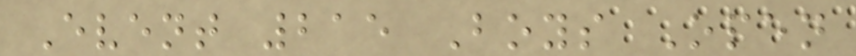Event 215 Boys Open
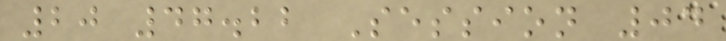20 47.22 Session 04
